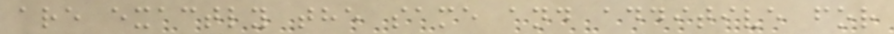are exactly the same and additive for
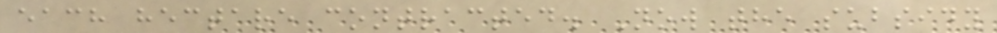each hectare contracted. Now the subsidy
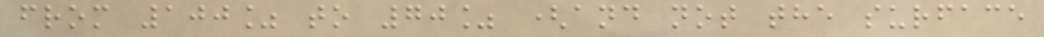from 100% to 70% (and not the surface
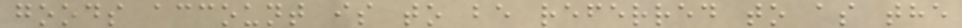goods account is to be referred to as the
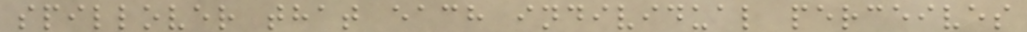spillover that each individual perceives
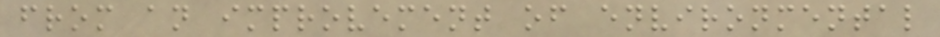from an improvement of environmental
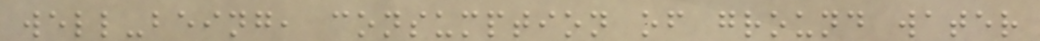well-being, consumption of ground water
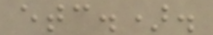etc.).
